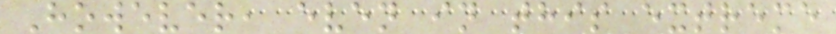However, even in this extreme
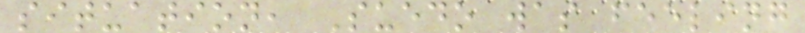situation, Suedo was feeling
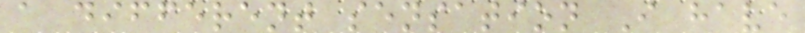a different sensation I have
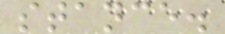stance.
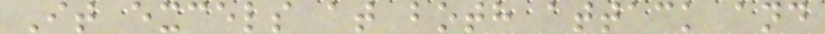It excels at both attack and
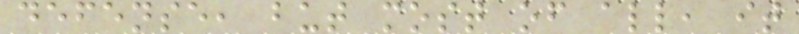defense, but most of all, it
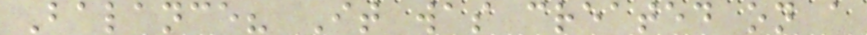Balance? It was created on a
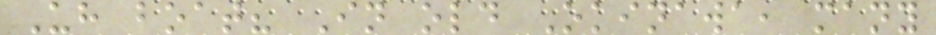Uh boat? In old Okinawa, many
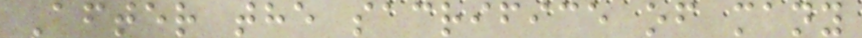After the sacrifice of many
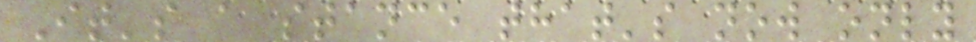It's a stance that's now only
